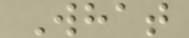What
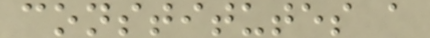constitutes a
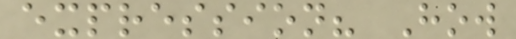expression? How
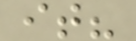it?
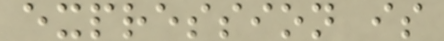expression is
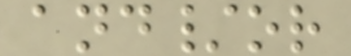and/or
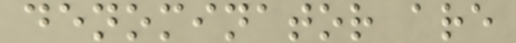denominator are
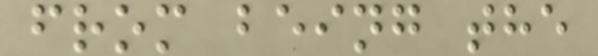from being the
